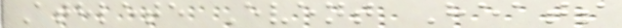Athlete Event Heats
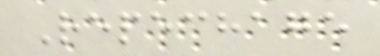Repechage
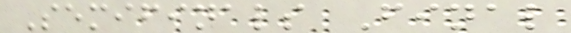Semifinals Final
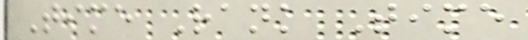Time Rank Time
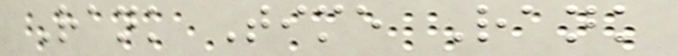Rank Time Rank
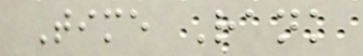Time Rank
